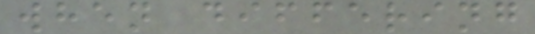when differing
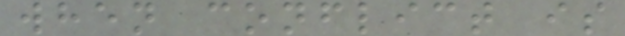when conflict is
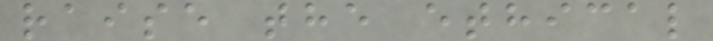raise the ethical
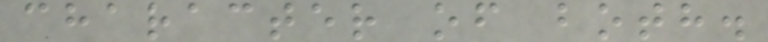character of both.
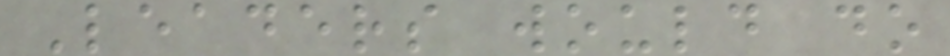Leaders would do
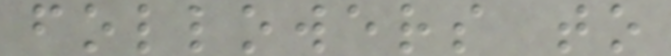followers to
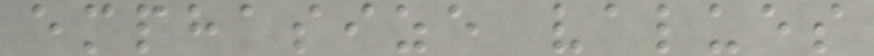emphasize values
